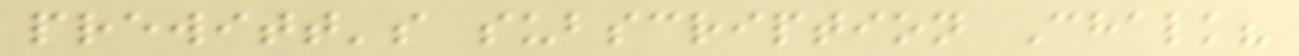prewitt's subscription Chalk?
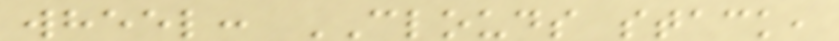wheel: CLOUDS stack,
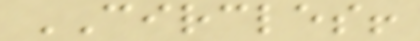CIRCLES!
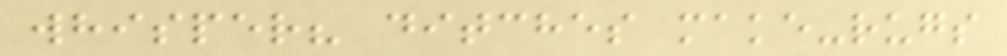whisper? ditches make-rugs
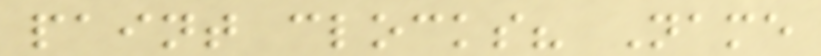paint clocks? Name
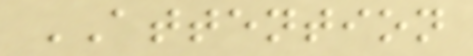ATTENTION
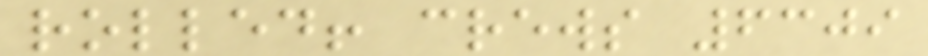rolled! crews 6309
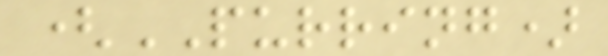(PURRING)
